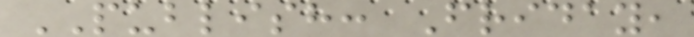PUBLISH: Friday,
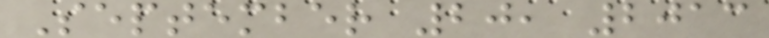September 20, 2013
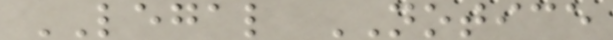LEGAL NOTICE
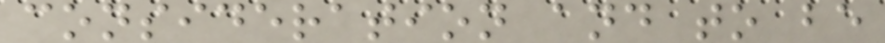consideration and to be
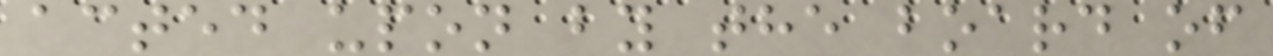acted upon by the board of
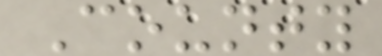County
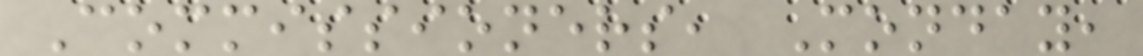Commissioners, Monday,
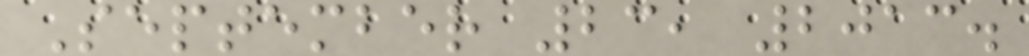September 23, 2013.
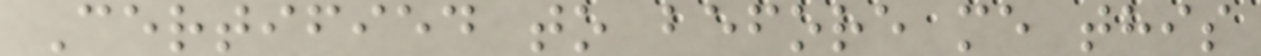Certified to before me this
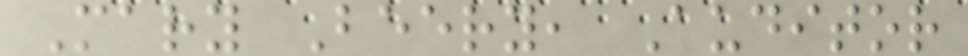Mary Beery, Auditor
